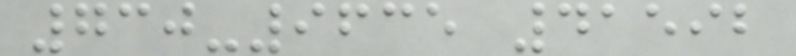730-9635 41592
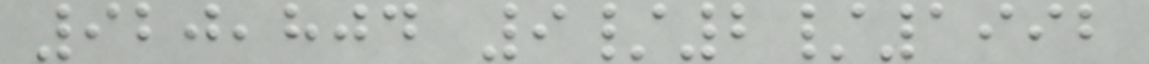920,804 9/2/1992
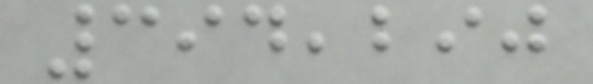394,290
